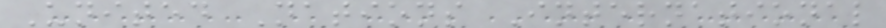United Nations International
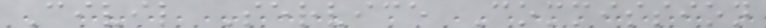Civil Service Commission
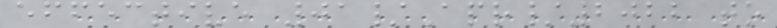effective 01/Apr/2022 to
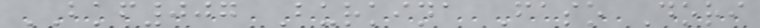BKF007 Burkina Faso Dori
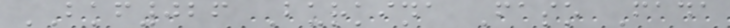BKF026 Burkina Faso Fada
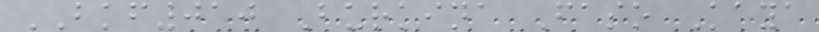BKF010 Burkina Faso Kaya
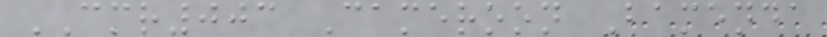CMR003 Cameroon Bamenda
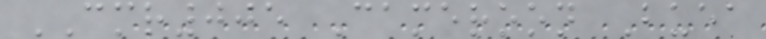CMR005 Cameroon Buea
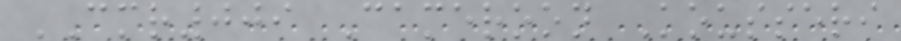CMR009 Cameroon Kousseri
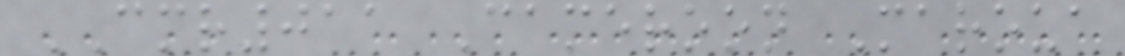CMR011 Cameroon Maroua
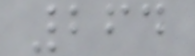264
